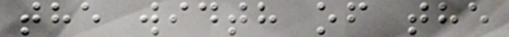the width of the
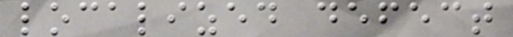localized defect
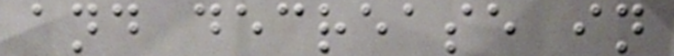and decrease in
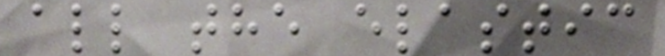all the elastic
